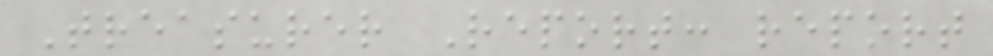Treasurer Report: report
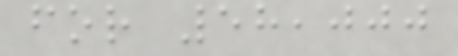for 58,000
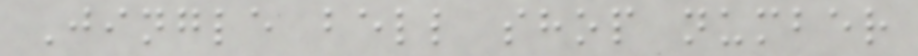Jingle bell shop number
